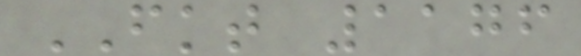FKT 1176
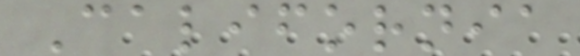California
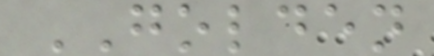GOLDEN
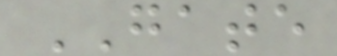GATE
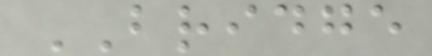BRIDGE
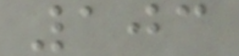103
